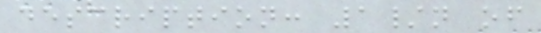description: 1/n of
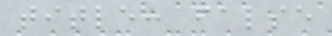title: false
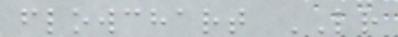flowchart LR
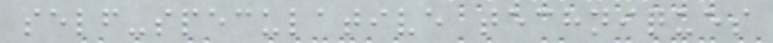self-speculative techniques
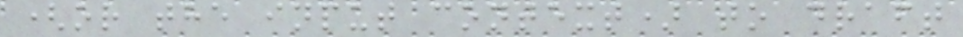(or the input context) to draft
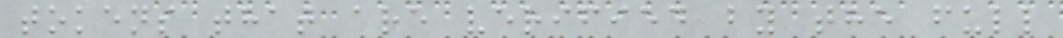tokens that are verified by the full
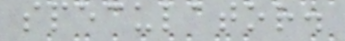speculator.
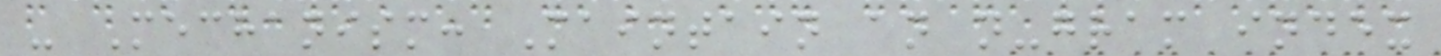- Mechanism: Maintain an n-gram index
